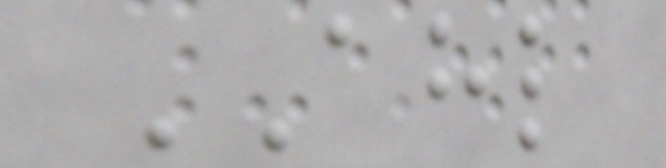AHL
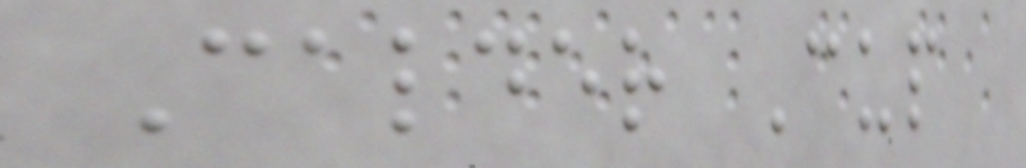Calder Cup
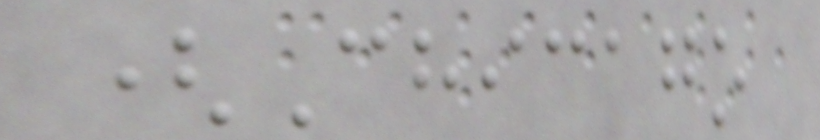(Chicago
